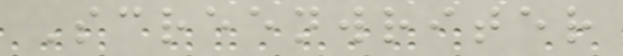Screenwriter
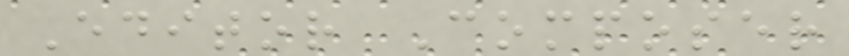Editor Composer
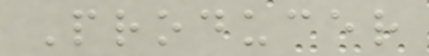Producer
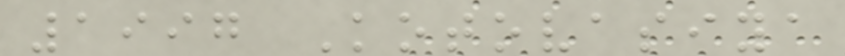1997 Kotovasiya
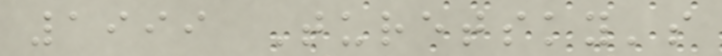1999 Turetsky's
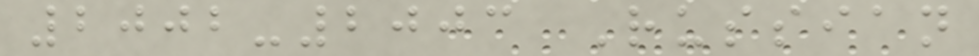2002-2003 Russian
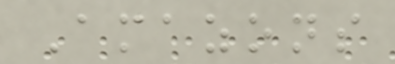Amazons
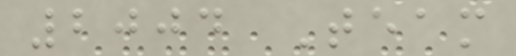2004 Team
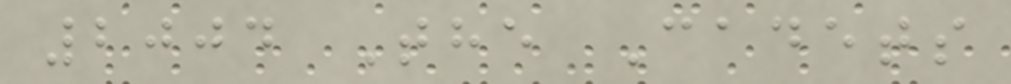2004 The Cadets
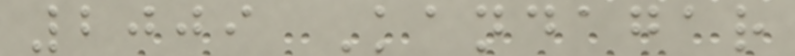2009 Kandagar
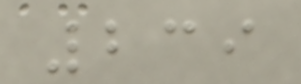239
